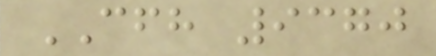CFH 9370
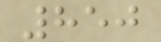850
